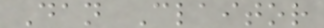Dan Claitor
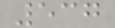537
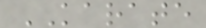KARATE
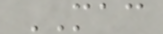MAC
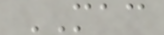MAC
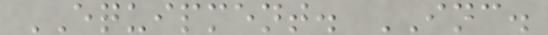EQUIPMENT. INC.
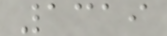1319
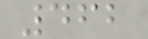462
